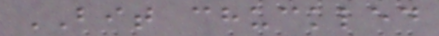BIT chuckled
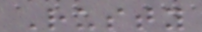Rusty
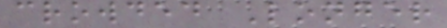crowded Longer
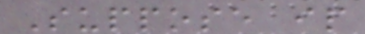Suppose ip
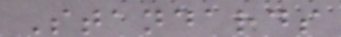Standards
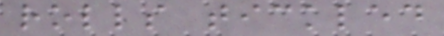rolls tickled
